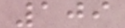109
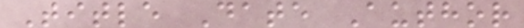Title Date Author
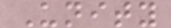Unity
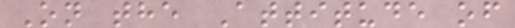On the Attitude of
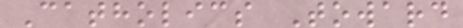Catholics Toward
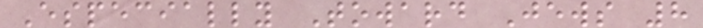Especially Toward Jews 8
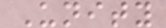Unity
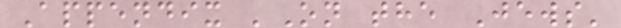Appendix 'On the Jews'
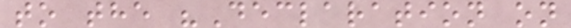to the "Declaration on
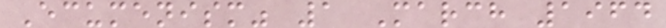Ecumenism" 1 March 1964
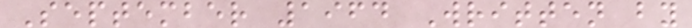September 1964 Written by
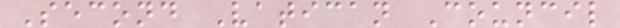Second Vatican Council
